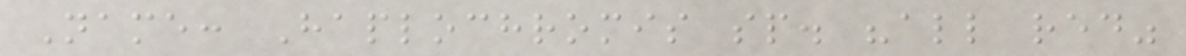Name: Haplochromis sp. "all red"
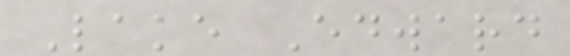Lake Edward
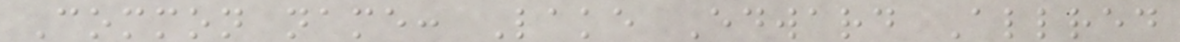Common name: Lake Edward Allred
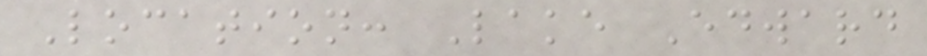Location: Lake Edward
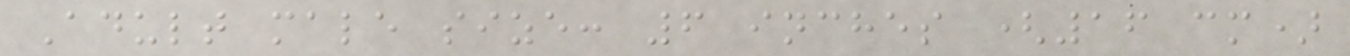Adult male size: 6 inches (16 cm)
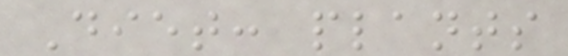Diet: plants
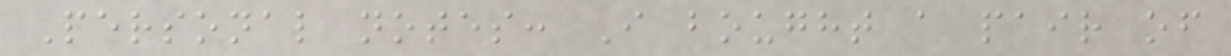Personal notes: I bought a pair of
